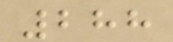288
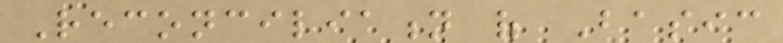Reconciliation of Basic
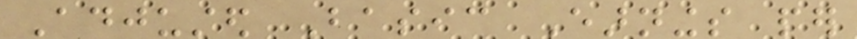Adjusted Basic Earnings per
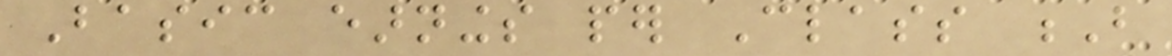Basic earnings per Class B
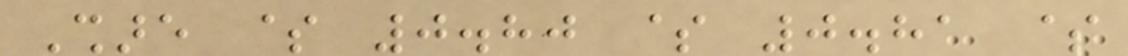Share $ 0.80 $ 0.81 $
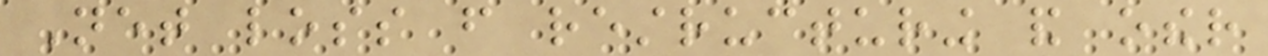Net loss from restructuring and other
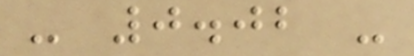- 0.02 -
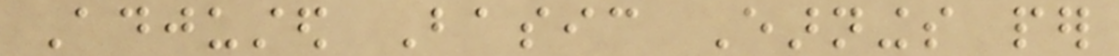Adjusted Basic Earnings per
